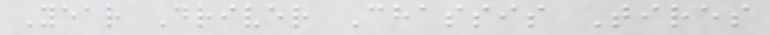Year Driver Chassis Tires
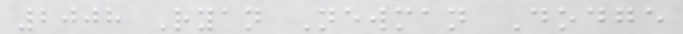2008 Ryan Newman Dodge
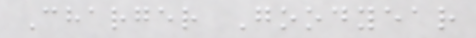Charger Goodyear
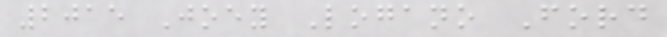2015 Joey Logano Ford
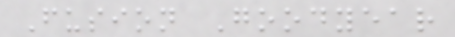Fusion Goodyear
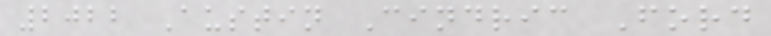2022 Austin Cindric Ford
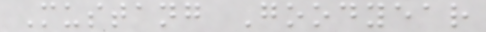Mustang Goodyear
